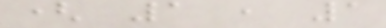( 1 , 1
